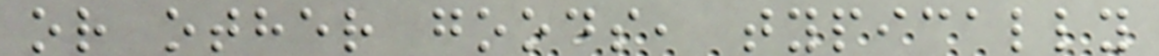or other goods, typically
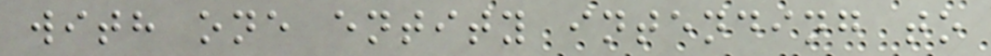with one entity intending to
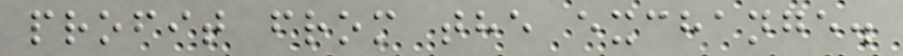profit from the exchange.
